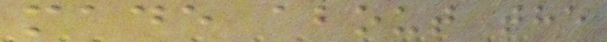made about the
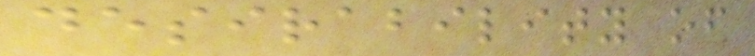desirability of
